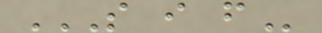S I F
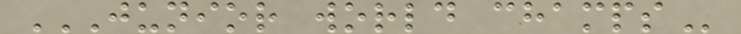JUNIOR WORLD CHAMPS
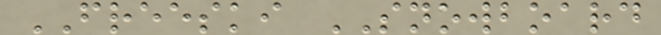FREESKI SNOWBOARD
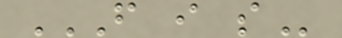F I S
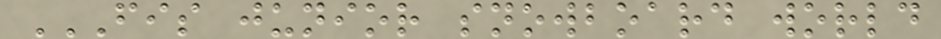FIS JUNIOR SNOWBOARD WORLD
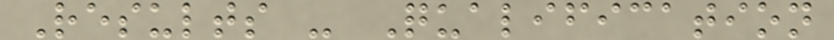Results - Qualification
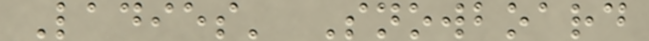Ladies' Snowboard
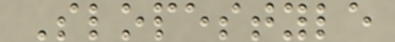Slopestyle
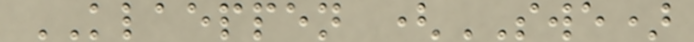KLAEPPEN (SWE)
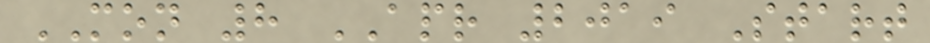MON 8 APR 2019 Start
